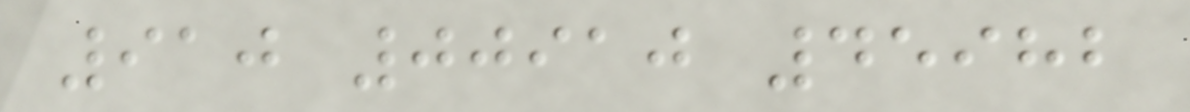910 00910 45982
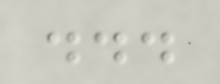...
